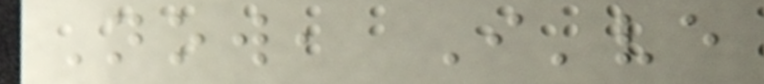Now, I've
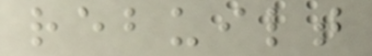rebuilt
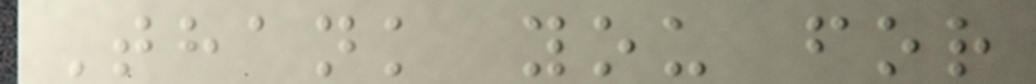Thank you for
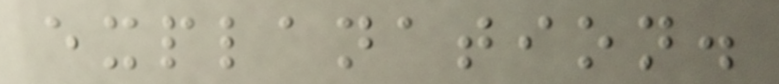explanation.
